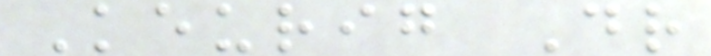Keurig Dr
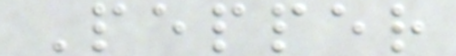Pepper
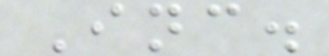Inc.
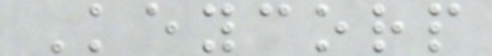Keycorp
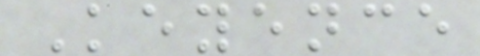Keyence
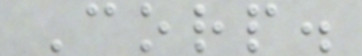Corp.
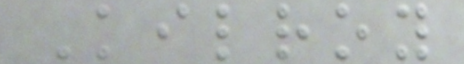Kilroy
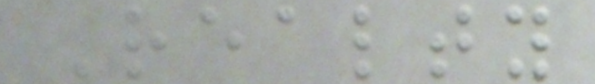Realty
